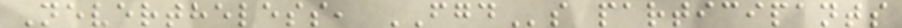Nevertheless, FGDs participants
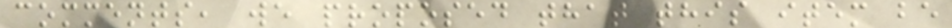comments, we proposed that this item be
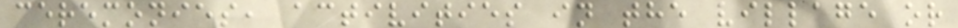ceremonies, activities in the village or
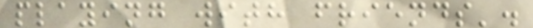playing with friends'.
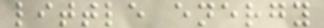little energy
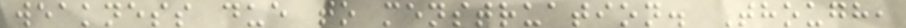weakness due to menstruation. Though,
